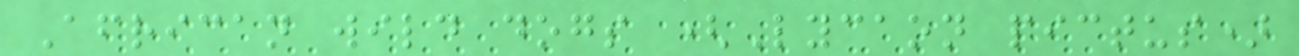African wild dogs (Lycaon pictus)
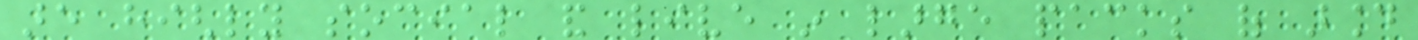are highly social and live in large packs of around
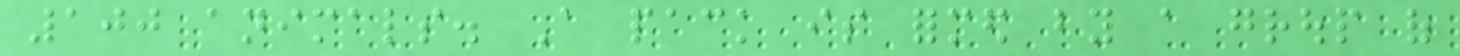100 animals. A pack is formed by a group of
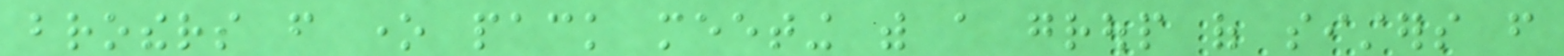brothers from one pack meeting with a group of sisters from
